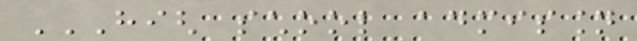HIGH SCHOOL ADMISSION
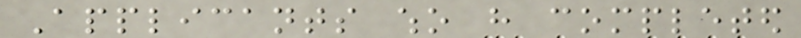Applicants who have completed
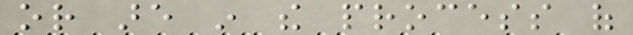or are in the process of
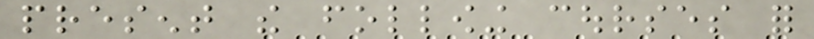present the following courses for
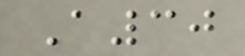A30
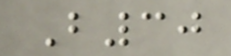B30
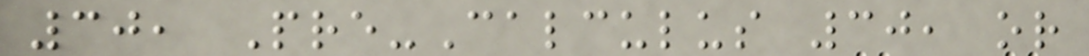30, Pre-Calculus 30, or
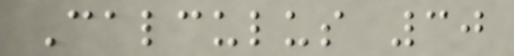Calculus 30
